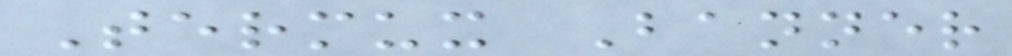Termux Banner
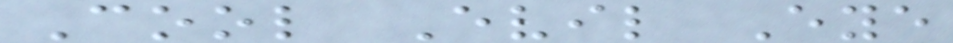Cool Evil Eye
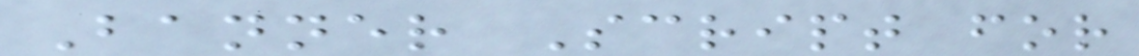Banner Script for
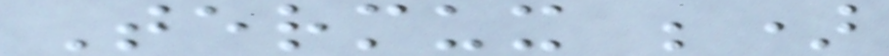Termux ;)
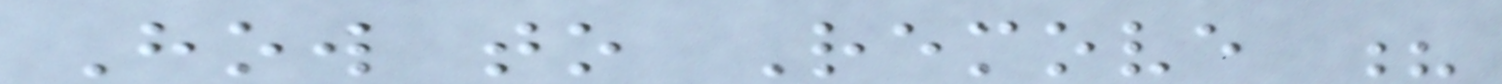How to Remove ?
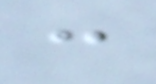:
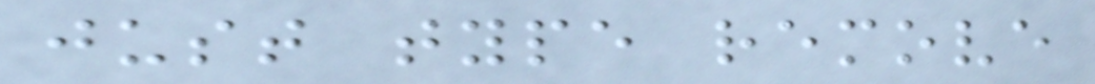just type remove
